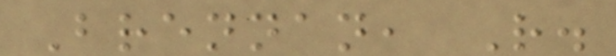Brennan, R.
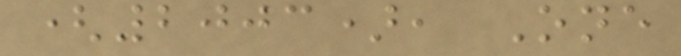(2003), One
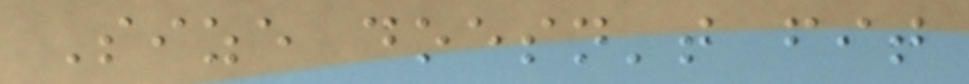Size doesn't fit
